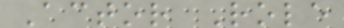Actor Role
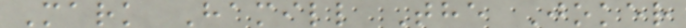Mark Hamill The Joker
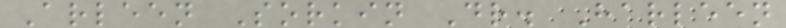Arleen Sorkin Dr. Harleen
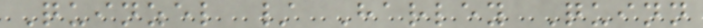Quinzel / Harley Quinn
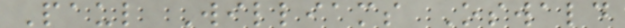Paul Williams Oswald
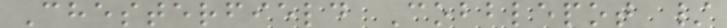Chesterfield Cobblepot /
